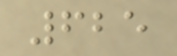625
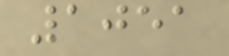1051
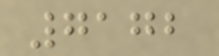7172
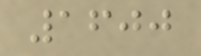1600
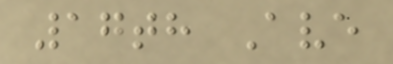17th Ave
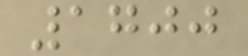1700
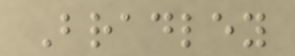Bradley
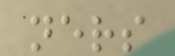ners
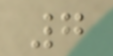7
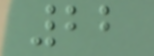22
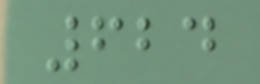624
